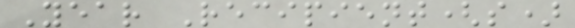Year Recipient(s)
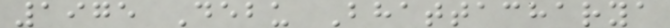1975 Debu Bhattacharya
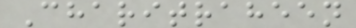Charitraheen
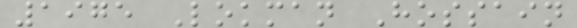1975 Lokman Hossain
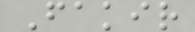Fakir
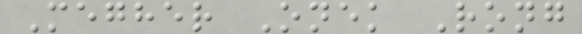Megher Onek Rong
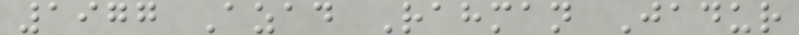1977 Azad Rahman Jadur
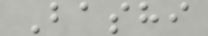Bashi
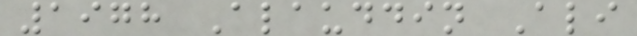1978 Alauddin Ali
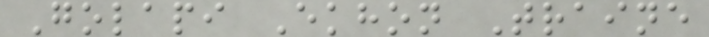Golapi Ekhon Traine
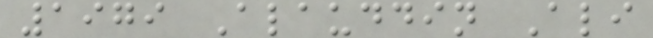1979 Alauddin Ali
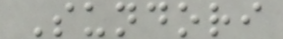Sundori
